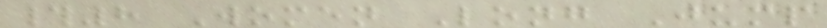#8 Women Long Jump
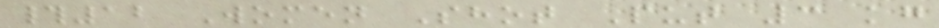#12 Women Shot Put 3 kg
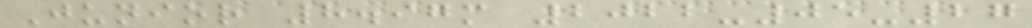Junior 8.97m 2022-05-27
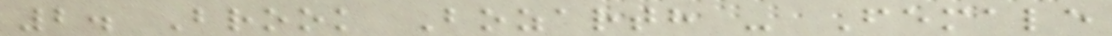2. Brook Bozarth - Female
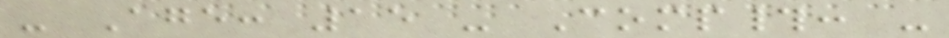- Age: 15 - Comp#: -
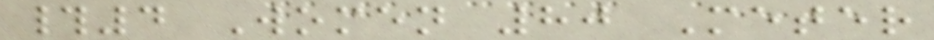#4 Women 80 Meter
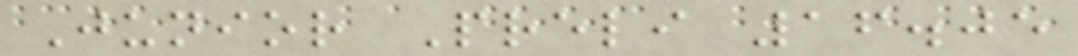Junior Preli 16.05
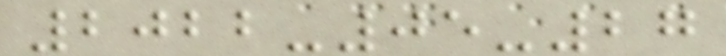2022-05-27
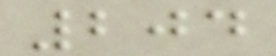204
